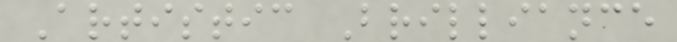Artistic Brilliance
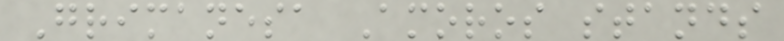Grimanesa Amoros stands
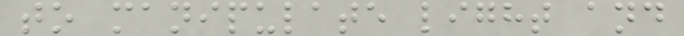to manipulate light and
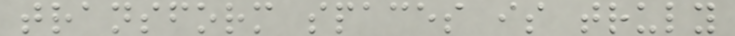transform spaces is truly
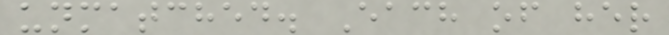unmatched. Each of her
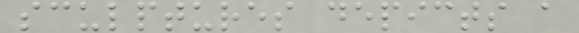sculptures depicts a
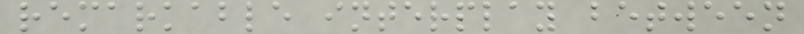remarkable interplay between
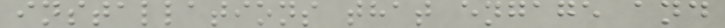installations that engage and
